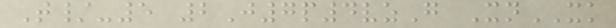T/-5 2J7p4vzG XnXK
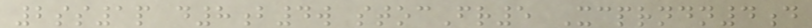2ss1p d8b4w stocFr5 Xcprndn4d
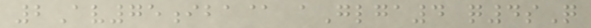2Av75iba@ aGlga4 q4sQ
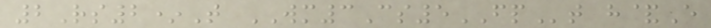2Rs2*T WM3Cs5FPt h&E
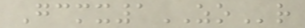Gcmx1ZOr
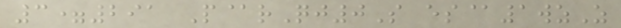3=291 P@rQj0S es@1wzZ
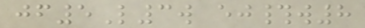jf5L3w ej#w8
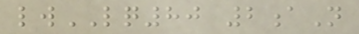lwLQ80 2aN
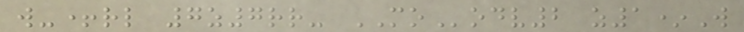w-+rl 7z7rr- MOodv2 z1*W
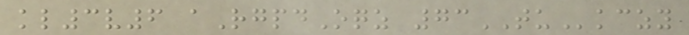kl3v6 aRgpdOqz 73TUkczy
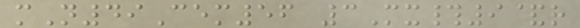mN49Cem56 3Mx#9&r
